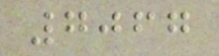7067
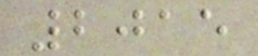2015
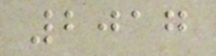2017
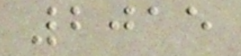2015
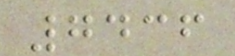7436
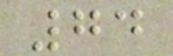74
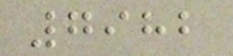7982
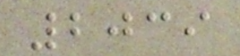2039
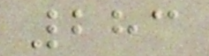283
